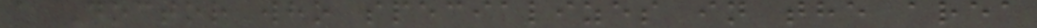a Doctor who specializes in the area
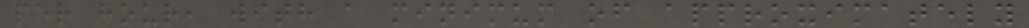per hour, with a minimum of approximately
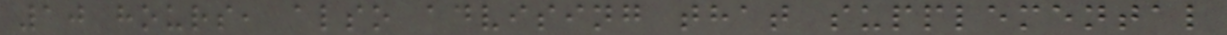10 hours, also advising that supplemental
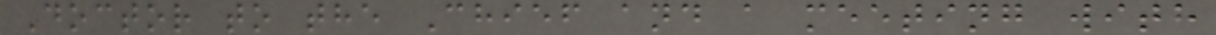Doctor to the Chief and a meeting with
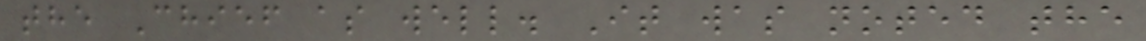the Chief as well. It was noted the
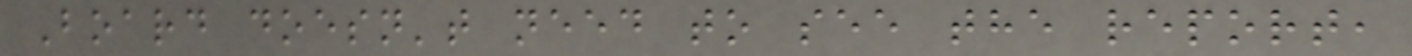Board doesn't need to see the report,
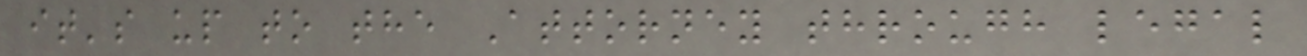it's up to the Attorney through legal
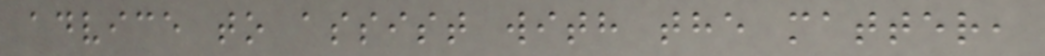advice to assist with the matter,
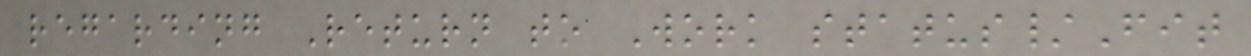regarding Return to Work status/Fit
